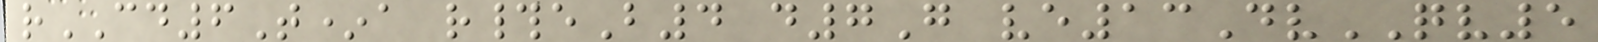rCD6T*a r#eB4 d7G ve13DvQV5
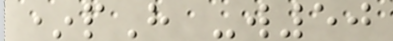*pH -w50
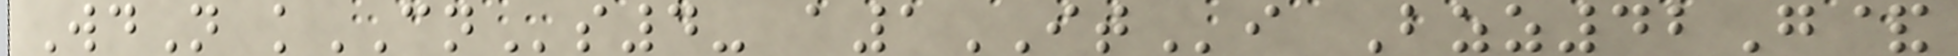WdN kCNs4- a1ITi Bzz42G&
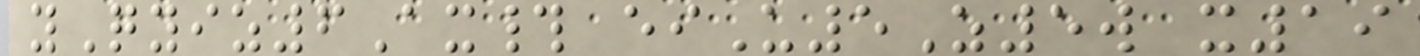yQyiz6Ax# eiU5Z5w x19
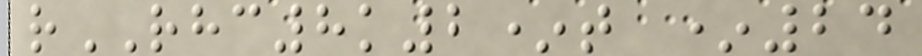rRHC8k2*t *24
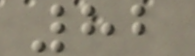82
